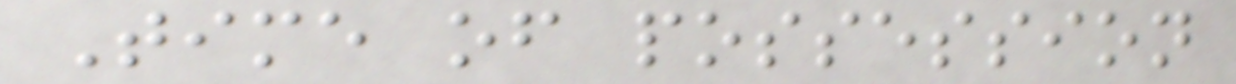Time of possession
